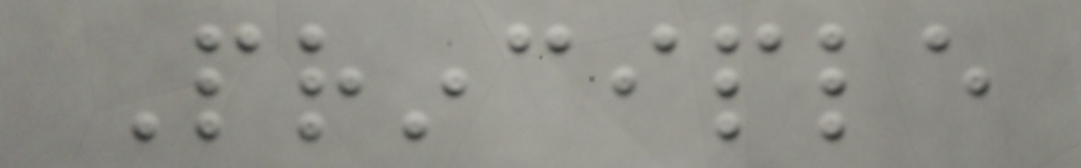Principle
